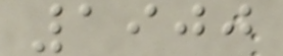1900
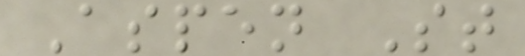Aspen St
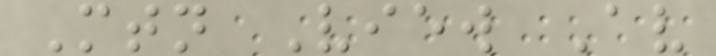Mtn View Av
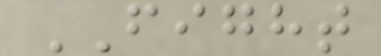FIGHT
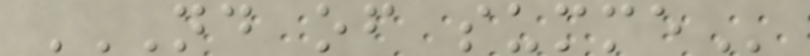ND OF SUMME
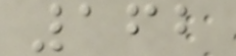162
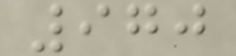970
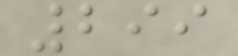299
